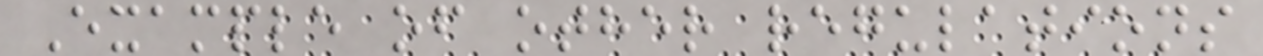Example of other regulations
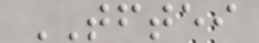TFTEI
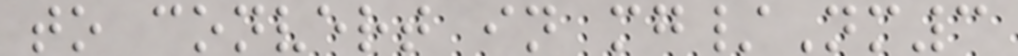to convert in mg/Nm3
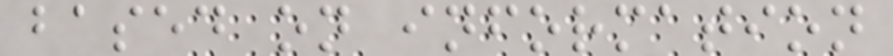based on information
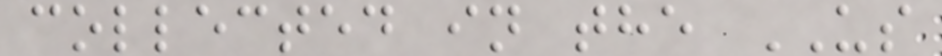collected in the US
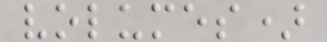volumes)
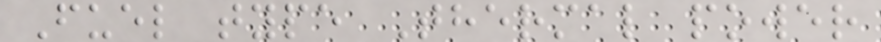Fuel type Thermal power
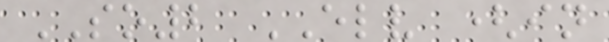SO2 ELV (in
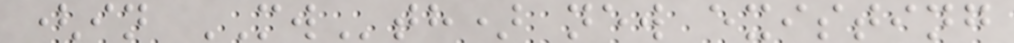(in MWth) new existing
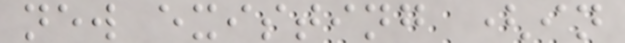new existing (in
